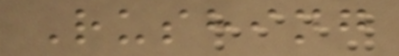Rushing
